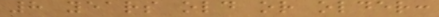8 years old or older:
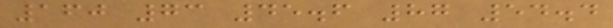160 73 45.6 87 54.4
